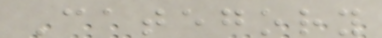Category
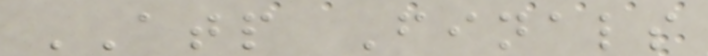ATP Finals
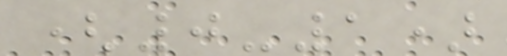(0-1)
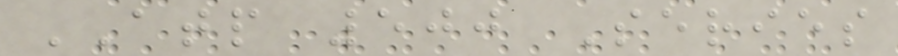ATP 500 Series
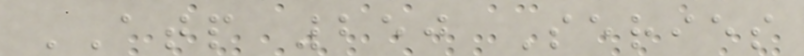ATP 250 Series
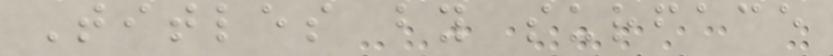Titles by surface
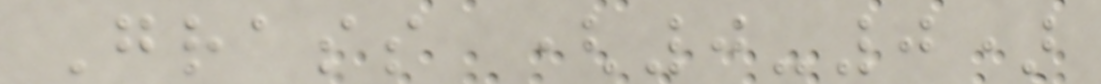Grass (0-0)
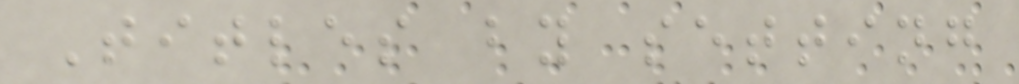Titles by setting
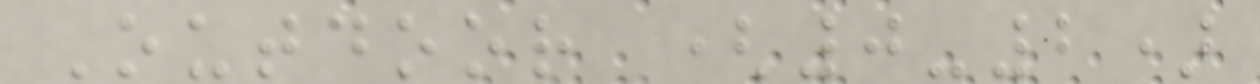Outdoor (0-2)
